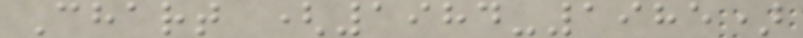Chart (1984-1985)
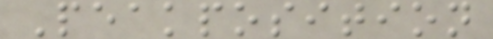Peakposition
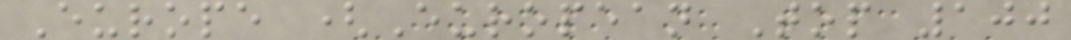Europe (European Top 100
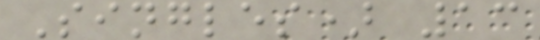Singles) 13
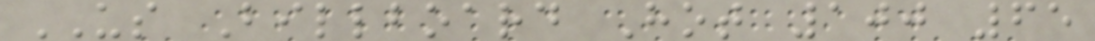US Billboard Hot 100 65
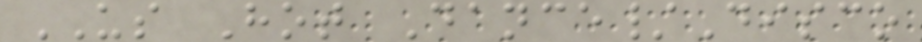US Hot Dance/Disco
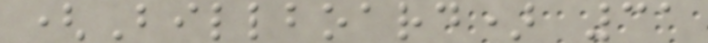(Billboard) 31
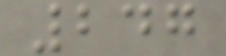247
